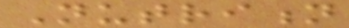Nutrition
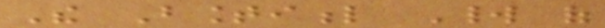The Bountiful World of
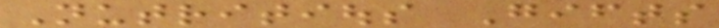Nutritious Gifts
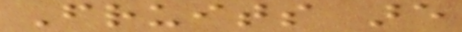Fruits are
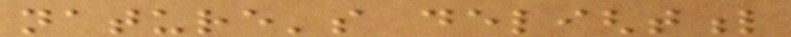nature's delightful
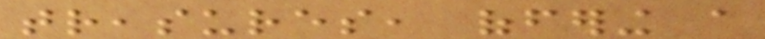treasures, offering a
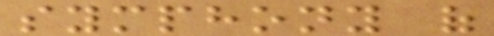symphony of
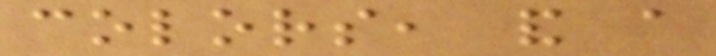colors, and a
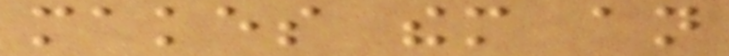makes them an
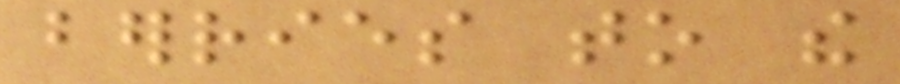berries to the
